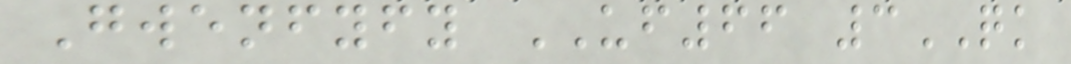Gwenfyfy UF66 3QK
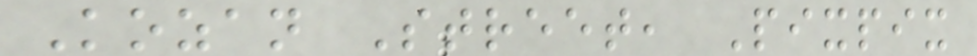Kozan Street, Pixpix
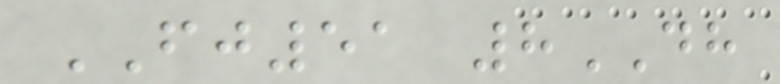FJ51 8DH
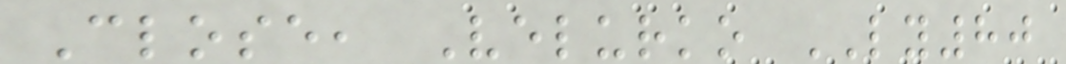Close, Velurko LY80
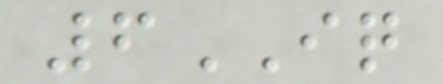6IQ
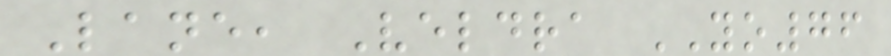Lane, Veldra YO76
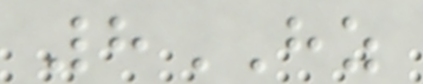8HZ
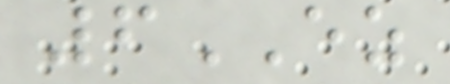6EZ
